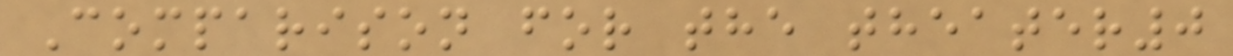Comparison for the theater0
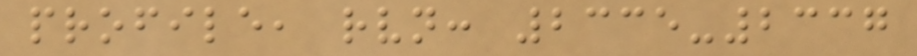profile, rvn: 2335-2337
